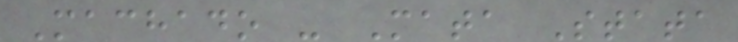Machado - Mata Stata
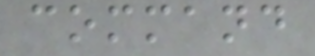command
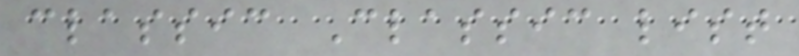classic Classic list
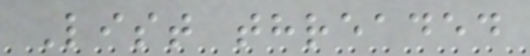List threaded
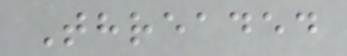Threaded
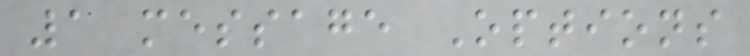1 message Options
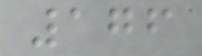176
